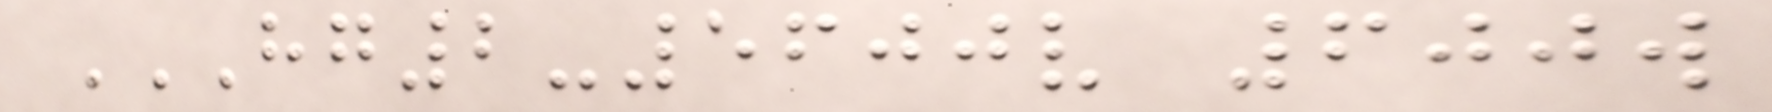HG2-5600V 600W
